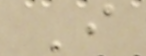I
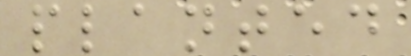planted
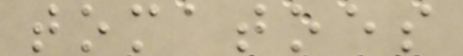tomatoes
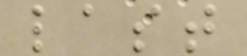last
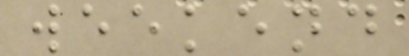weekend
